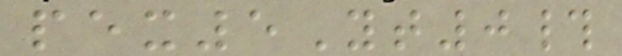pex5Yt0#
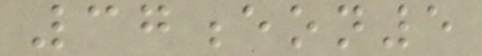37eon5
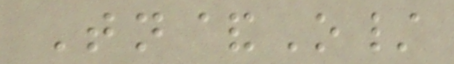Tn&O/
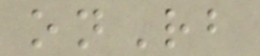onRb
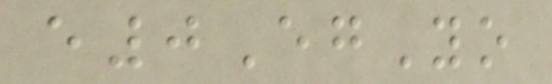e0EgYo
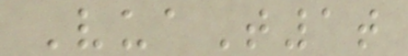VuaT1t
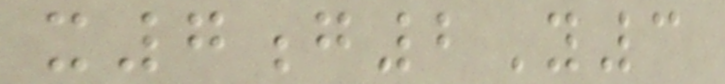x7g2Y3
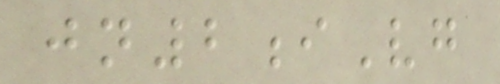jn2iVg
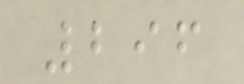296
